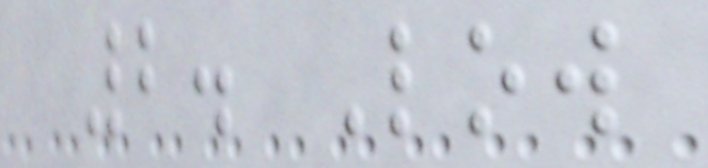2. Low
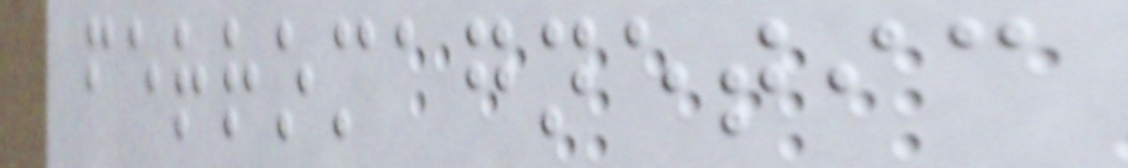ferromagnetic
